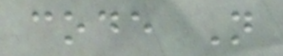code N
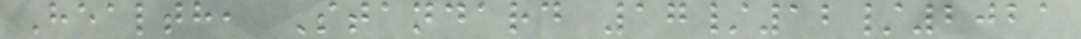Health, Standard 17/12/2021
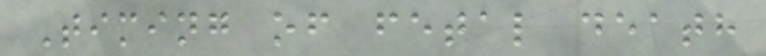Timing of fetal death
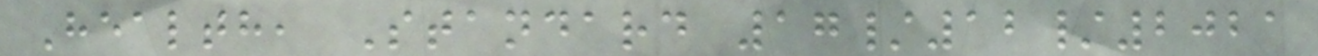Health, Standard 17/12/2021
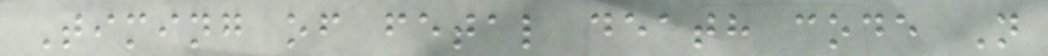Timing of fetal death code N
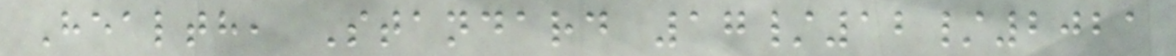Health, Standard 17/12/2021
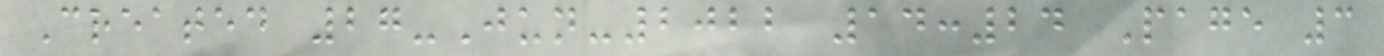Created 27-Jun-2022 14:24 Page 3
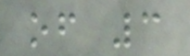of 3
